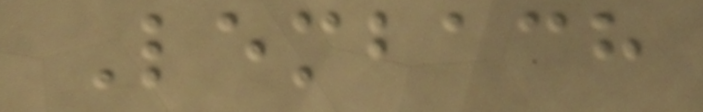Lembach
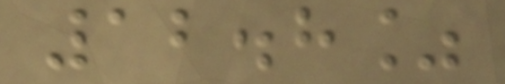12.8%
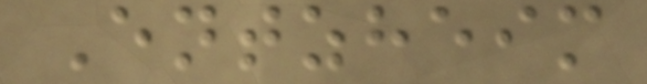Entzheim
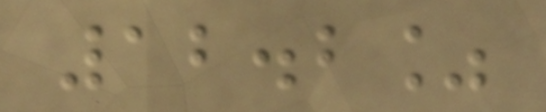12.2%
